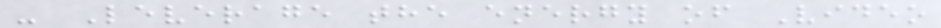- Leverage the energy of Video
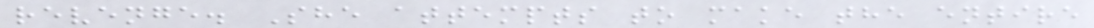revenge. She attempts to make the entire
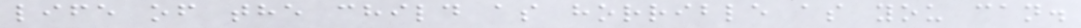life of the child as horrible as you can.
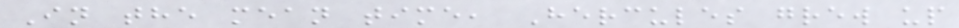In the mean time, Hercules grew up
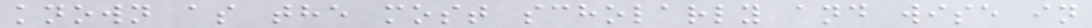known as the most scholarly and wise in
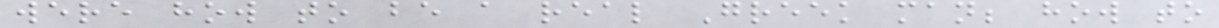were how to be a real Greek man; how to
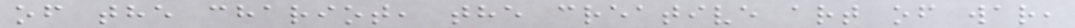of the chariot, the creative art of war,
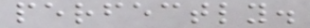perfectly.
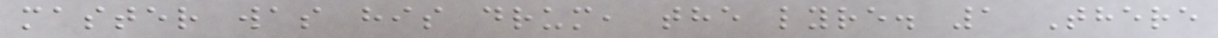master was his drum, the lyre. 1 There
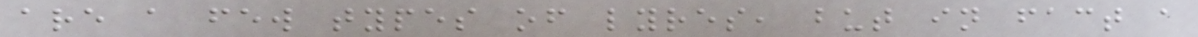are a few types of lyres, but in fact a
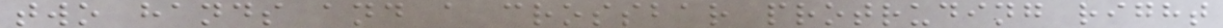two hands and a crossbar protruding right
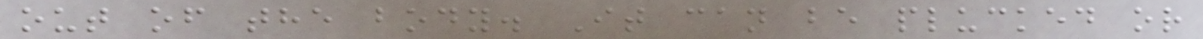out of the body. It can be plucked or
